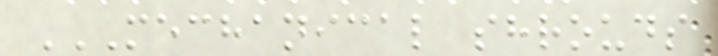MECHANICAL SHROUDS
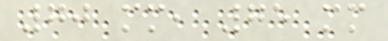70 mm, 75 mm
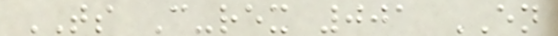TS C-rex 001 EN
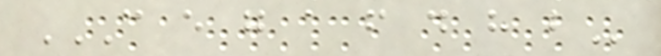C E G A F D H B
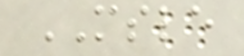MSLE
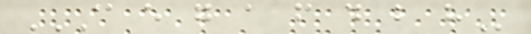C E G A F D B H
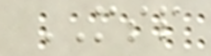MSP
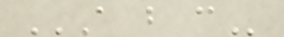A B C
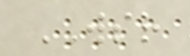WSR
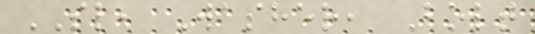SL, Washer, Bolt
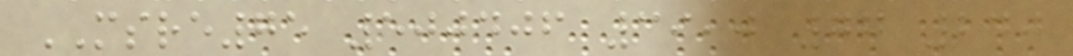MSRE75 500406 39,0 77 240
